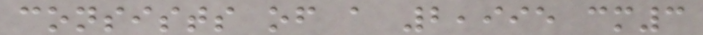consists of a 2,995 cm3
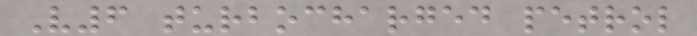V6 turbocharged petrol
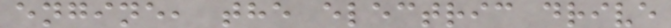engine, the electric drive
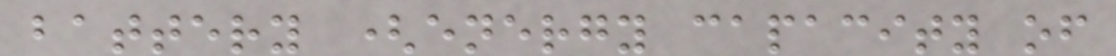battery (energy capacity of
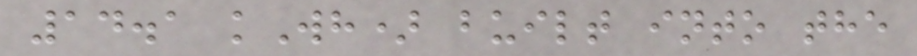14.1 kWh) built into the
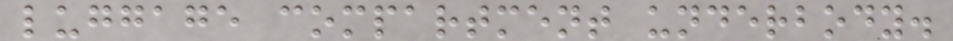luggage compartment underbody.
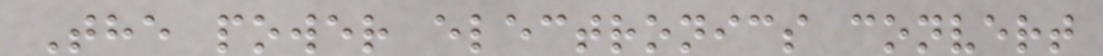The power electronics convert
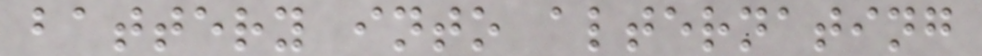battery into alternating
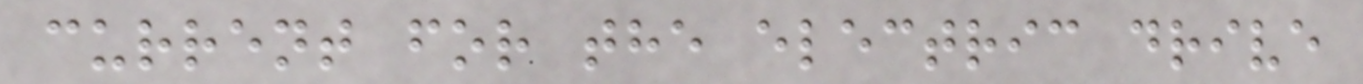current for the electric drive
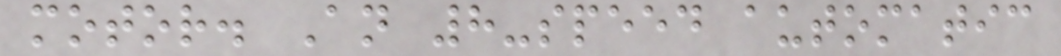motor. An 8-speed automatic
